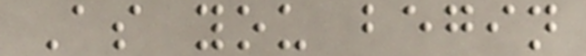As you begin
